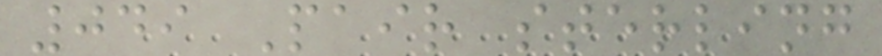049 Pair sterling
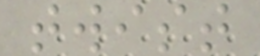twist
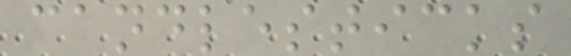candlesticks
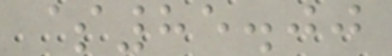$85.00
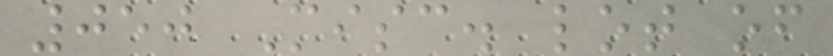050 Misc. lot of
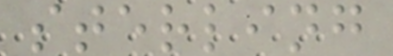sterling
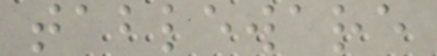tableware
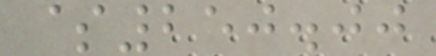$250.00
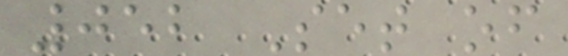052 Set of
